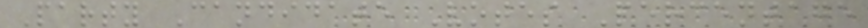Party Candidate Votes Percentage
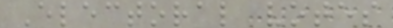Electoral votes
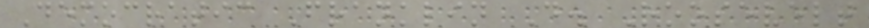Democratic Franklin D. Roosevelt
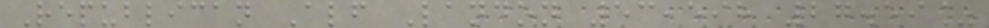Republican Alf Landon 53,598 27.59%
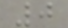0
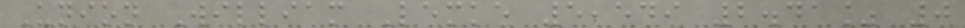Union William Lemke 5,549 2.41% 0
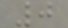0
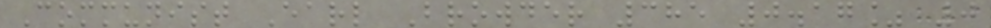Communist Earl Browder 385 0.17% 0
